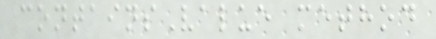containsValue method
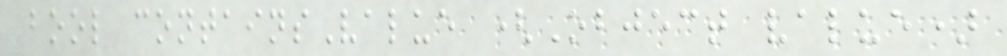bool containsValue (Object value)
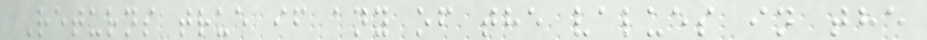Returns true if any of the values in the
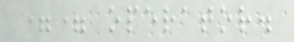== operator.
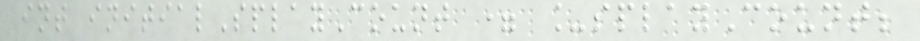int initialSplayCount = _splayCount;
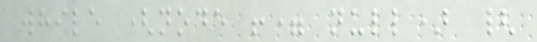while (node != null) {
